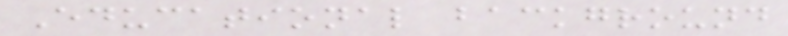Educational background
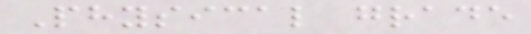Physical grade
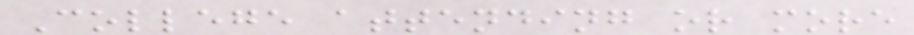College attending or more
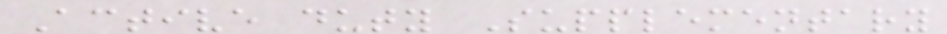Active duty Supplementary
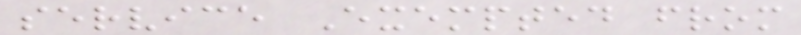service Exempted from
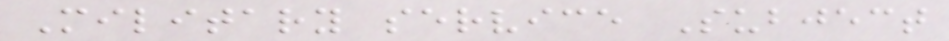Military service Subject
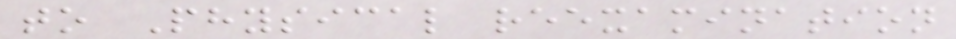to Physical reexamination
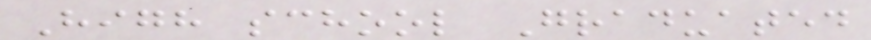High school Graduated
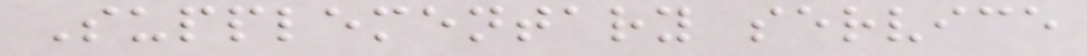Supplementary service
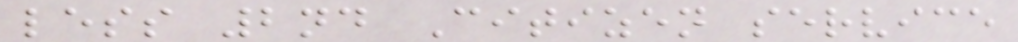less 2nd Citizen service
